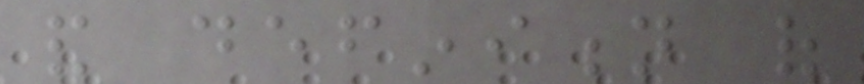and definition of
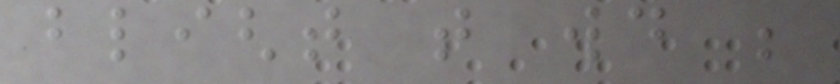blight that would be
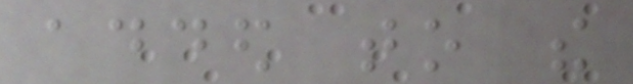added to the
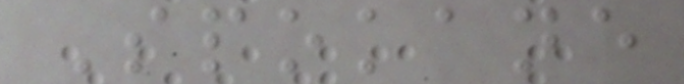Spokane
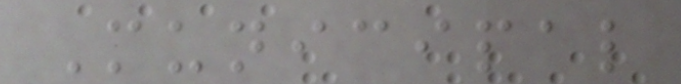Municipal
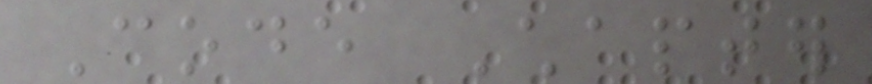Code Chapter
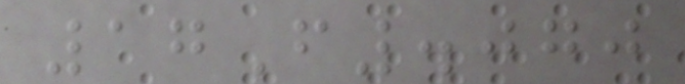17F.070
